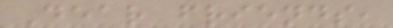Dear friends,
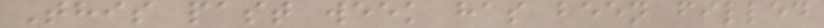This past week has been filled
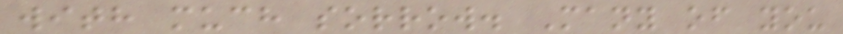with much sorrow. Many of you
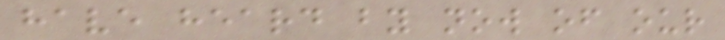have heard by now of our
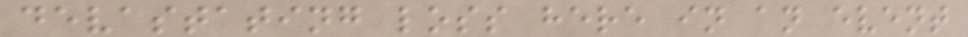devastating loss here in an event
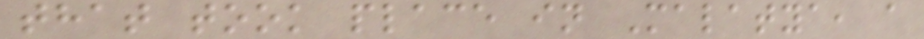that took place in Malatya, a
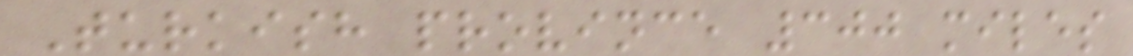Turkish province 300 miles
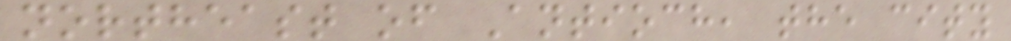northeast of Antioch, the city
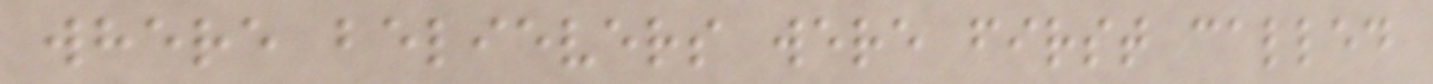where believers were first called
